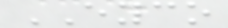EYCO
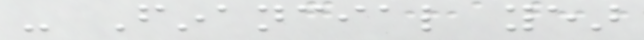- Financial year
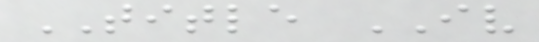TITLE IV
